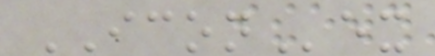ICONex
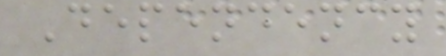Dependency
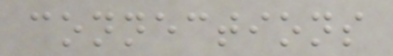connections
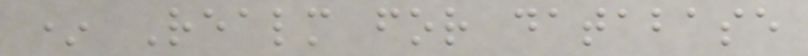* Realm for database
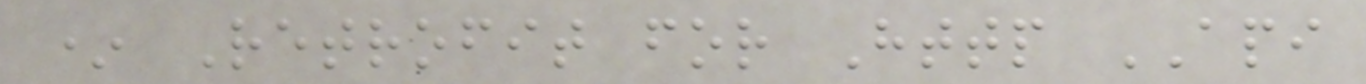* Retrofit for Http API
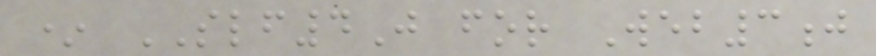* SLF4J for Web3j
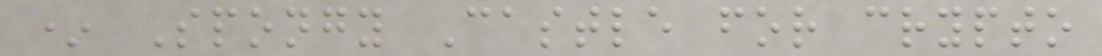* Spongy Castle for crypto
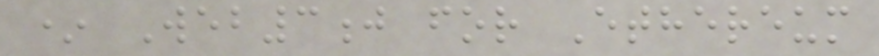* Web3j for Ethereum
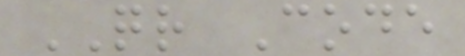QR Code
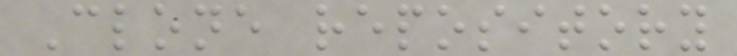Clone repository
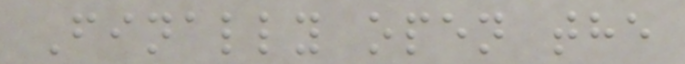Finally open the
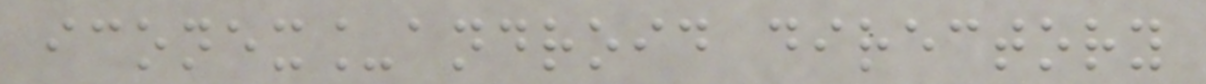iconex_android directory
